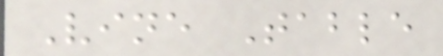Vine Table
